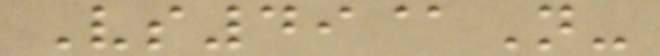Vs49@N-
